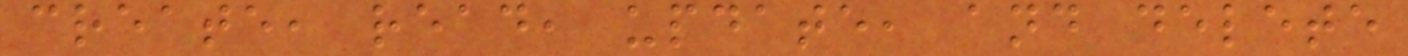create, read, update, and delete
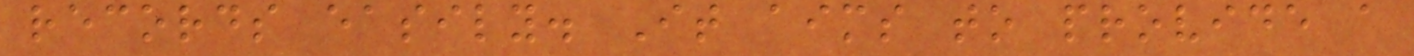records easily. It aims to provide a
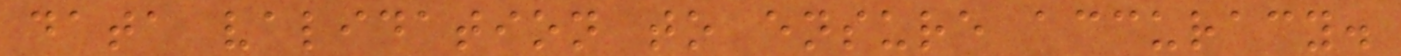data validation to ensure accuracy.
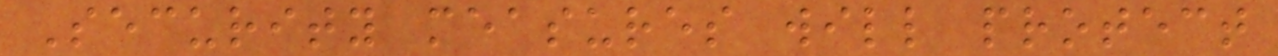Security measures will protect
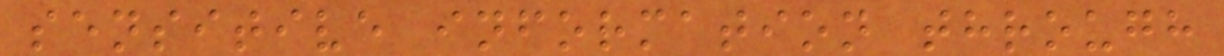sensitive information through
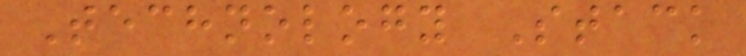Technology Stack
